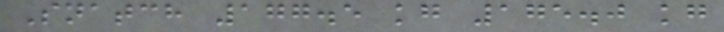Snatch 177.5 kg 175.0 kg
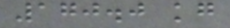170.0 kg
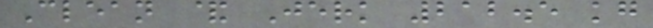Clean & Jerk 212.5 kg
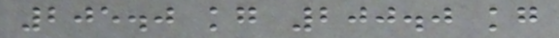205.0 kg 200.0 kg
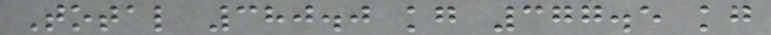Total 380.0 kg 377.5 kg
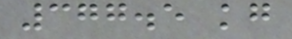377.5 kg
